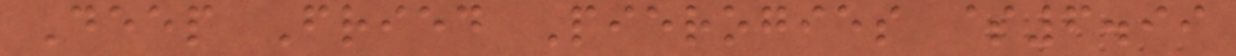Deep Fried Pierogies $6.99
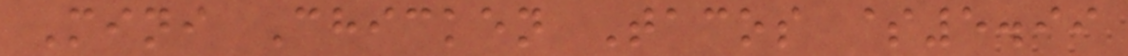Mini Chicken Tacos $5.99
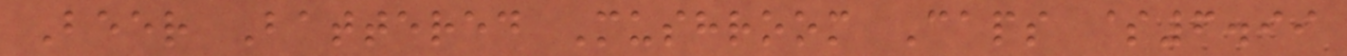Beer Battered Mushroom Caps $6.99
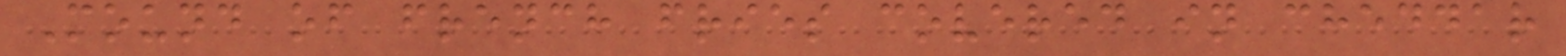Mound of french fries covered in cheddar
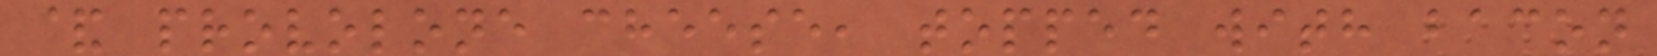& provolone cheese, topped with bacon
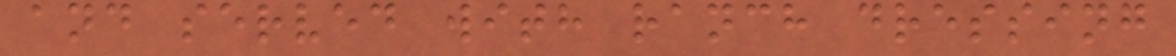and served with ranch dressing
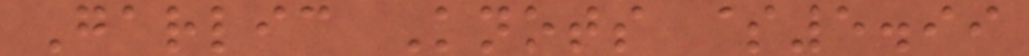Garlic Knots $5.99
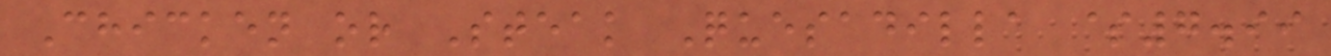Chicken or Steak Quesadilla $7.99
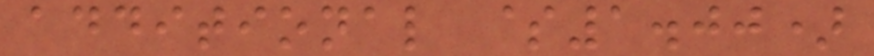additional $1.00)
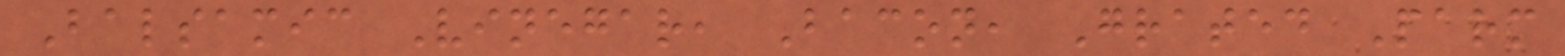Balsamic Vinegar, Bacon, Grated Parm
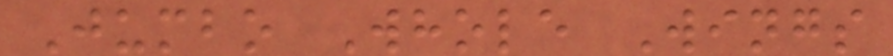Jumbo Whole Wings
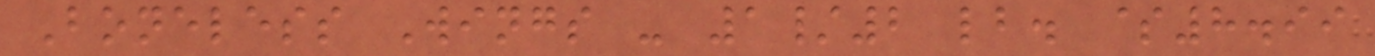Boneless Wings - 1/2 lb. $8.99
